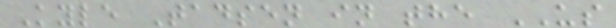Kyle Tadsen in the US
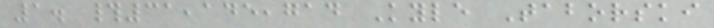1. #31,145,714 Kyle Taborski
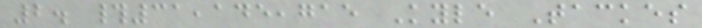2. #31,145,715 Kyle Tackes
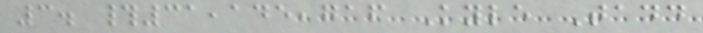3. #31,145,716 Kyle Tadd
